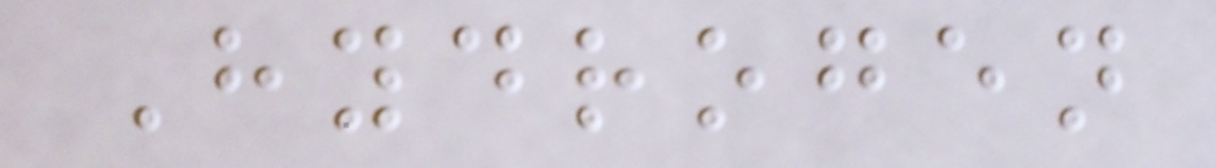Hydrogen
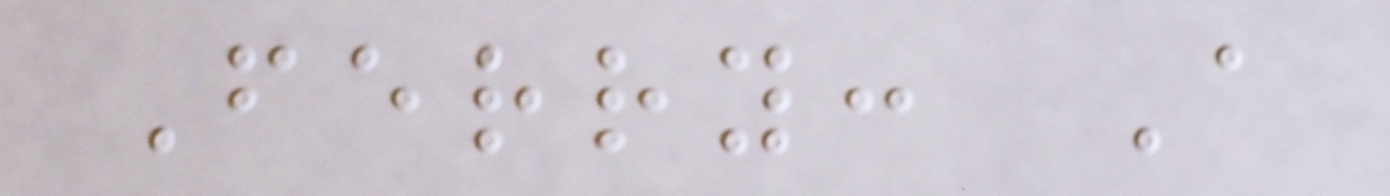Ferry: A
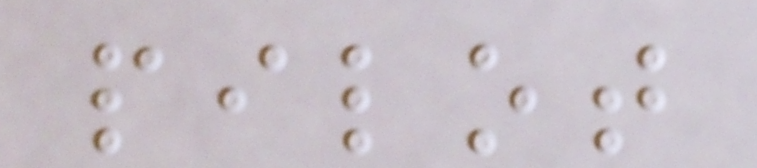pilot
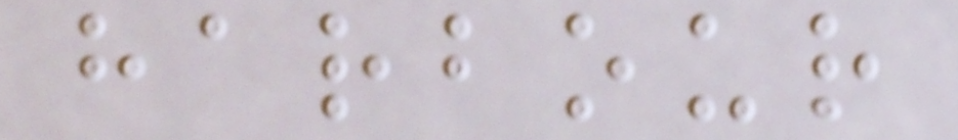harbour
